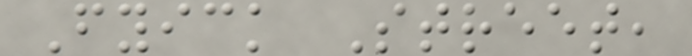Fyick Street,
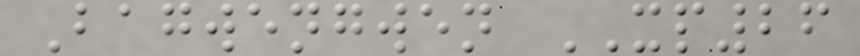Bagwengwen XP26
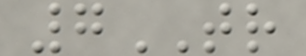7TR
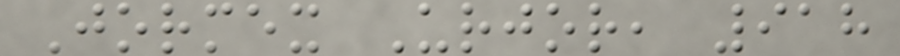Jormex Urjor, 918
